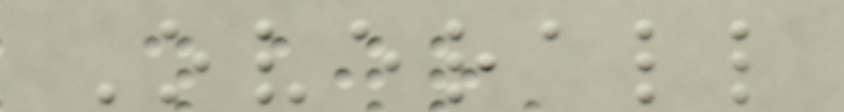Overall
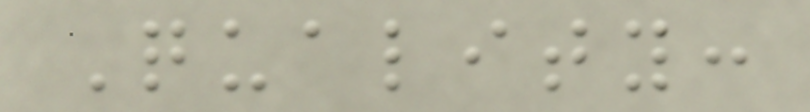Quality:
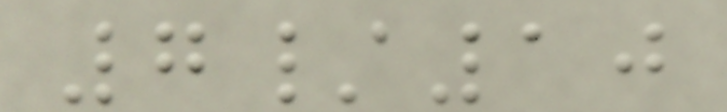7/10
